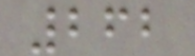262
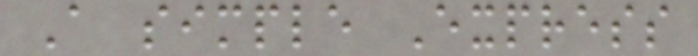A simple Express
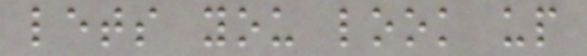lets you look up
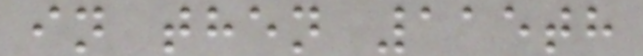in then 115th
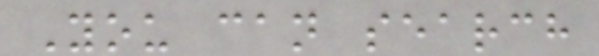You can search
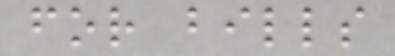for bills
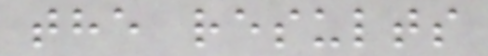the results
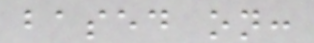based on:
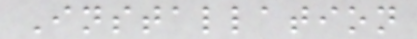Installation
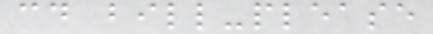cd bill-please
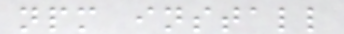npm install
